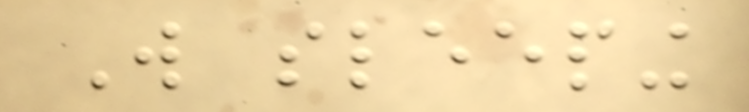Will sleeping
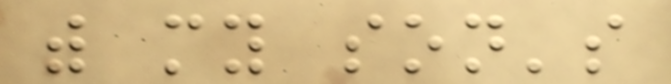with my son's
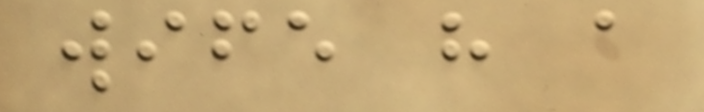wife have a
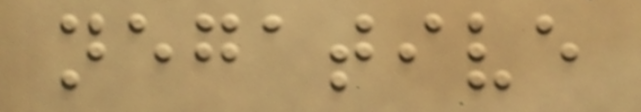negative
